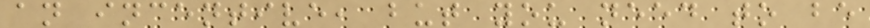an incentive, but you need to be
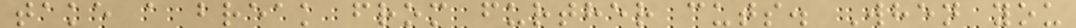take a break from further cuts. When you
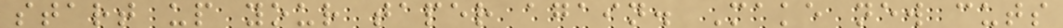start up your taper again. Make new cuts
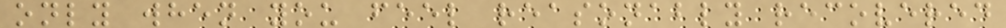only when you feel reasonably recovered
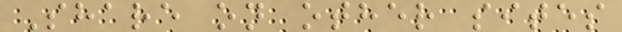Share on other sites
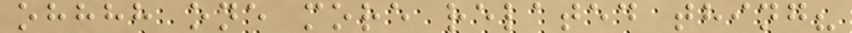ohhhh one more related thing?
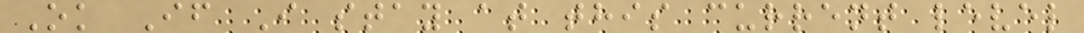Ok If I stay at this current level
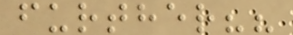further??
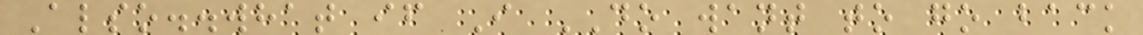Also..what if I DO want to go back
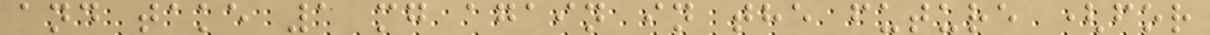and take 1 mg again in the future (for
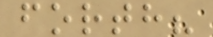forth?
